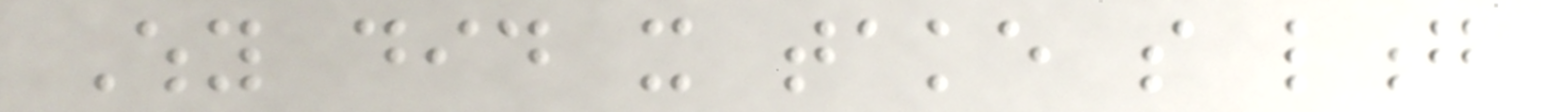Why did it take so long
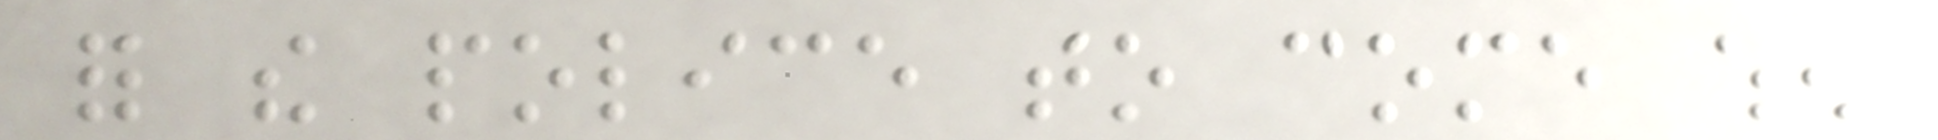for the police to come when
